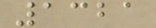1321
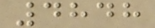4848
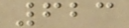623
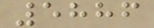5886
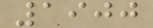1900
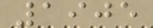1905
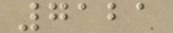7121
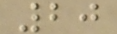20
